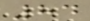84
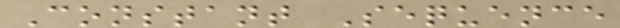Constant Sequence
